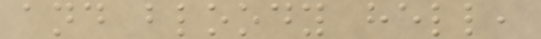and bloody hell,
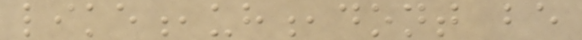like,uh,dont be
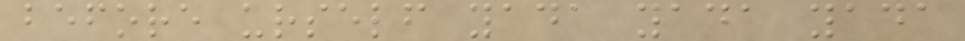before urself yada yada yada
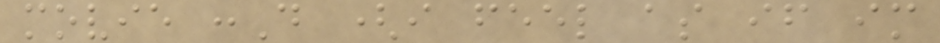movie :D (i feel as if im
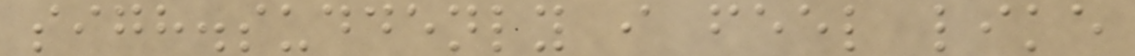sigh.suddenly i feel like
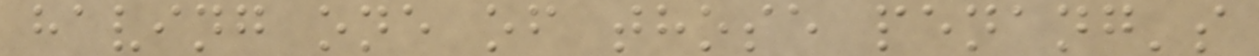having one of those penang's
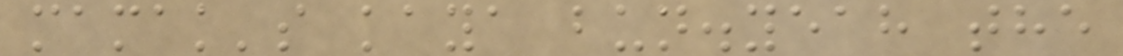mamak's kaya bun.yeah the
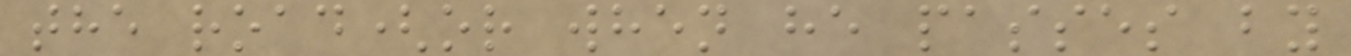the road(or when he passes by
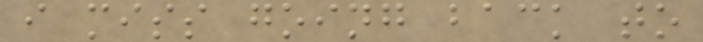i miss going back to
